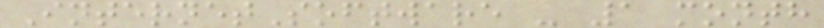InternetSoftware - 1 month
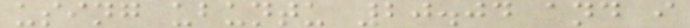using ubuntu 20.04 and i
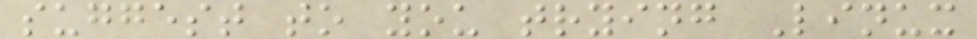suggest to you trying Linux
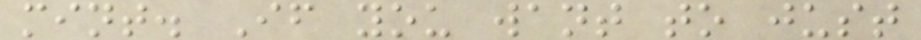mint. If you want to just
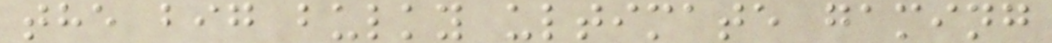the big bulky ultimate gaming
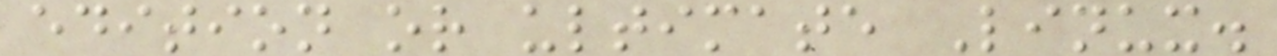edition or ultimate Linux.
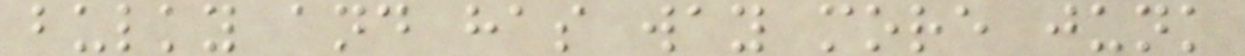bulky and has way more junk
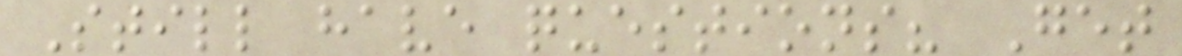Still have questions? Get
